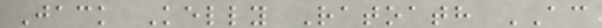Jack Kelly Ratoath AC
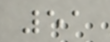51
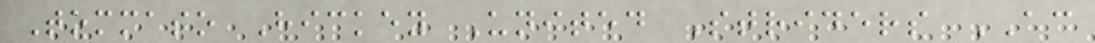Tommaso Hickey United Striders AC
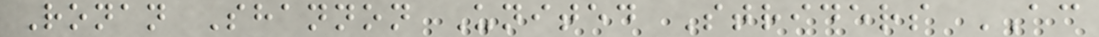Ronan Shannon United Striders AC
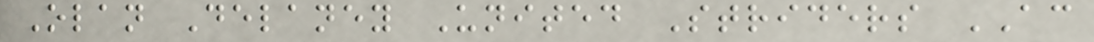Olan Delaney United Striders AC
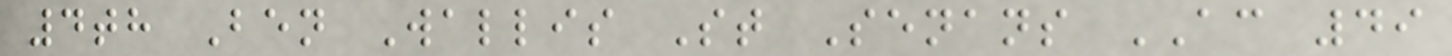4th Ben Wallis St Senans AC 49
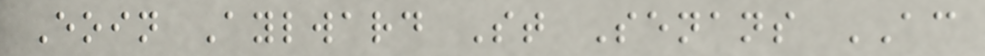Eoin Aylward St Senans AC
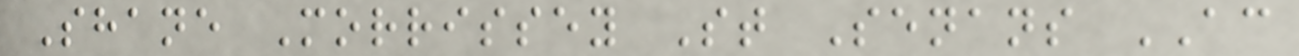Shane Morrissey St Senans AC
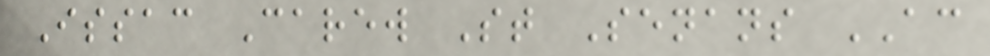Issac Carew St Senans AC
